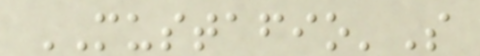MUSTAFIO'S
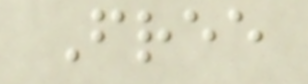Free
